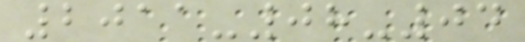2011-08-04
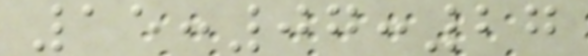15:07:27
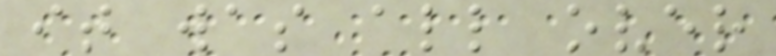it was all over
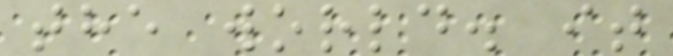the world. it
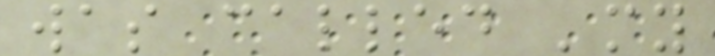was called 'my
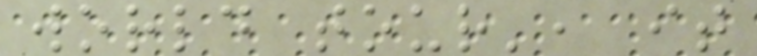world tour', it
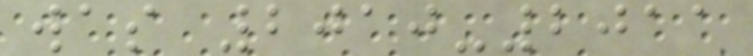was 2010-2011
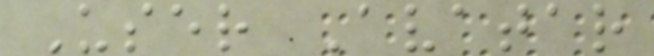User Avatar
